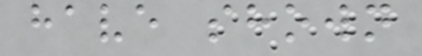have shown
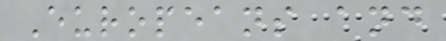Europeans and
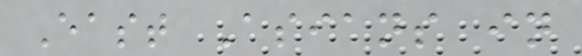East Asians in
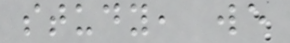study, we
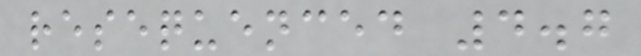resequenced 4.7
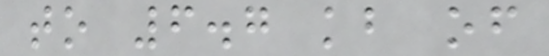to 6.7 kb of
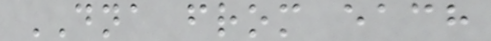DNA from each
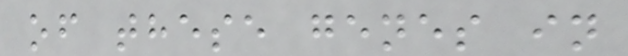of these genes in
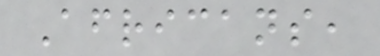Africans,
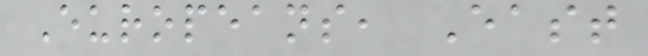Europeans, East
